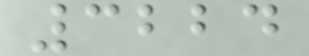3224
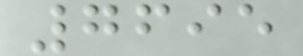7695
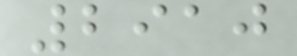2910
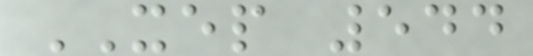XEP 544
